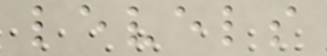levels
